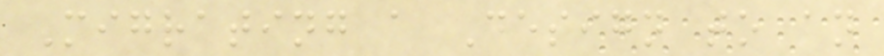Migrating a Design to an
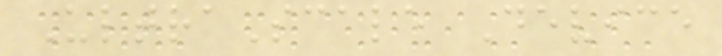UltraScale Device
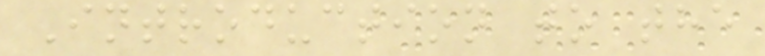Introduction to the
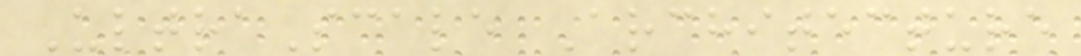UltraScale Architecture
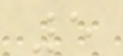5
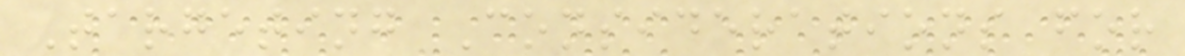Targeting Considerations for
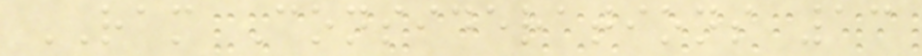RAM Considerations 13
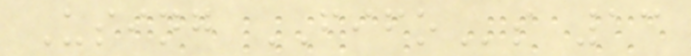Using FIFOs 13
